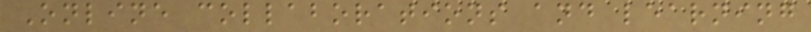Online collaborations and learning
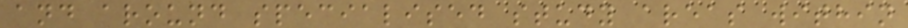and around specialised study areas within
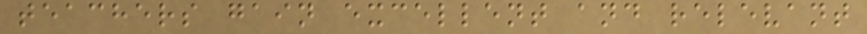teachers gain excellent and relevant
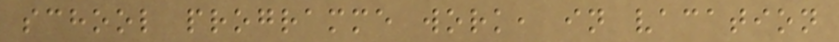school programme work, in vacation
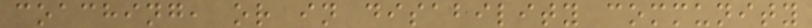coaching, or in disability community
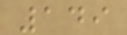149
